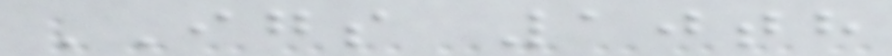IGS 10th
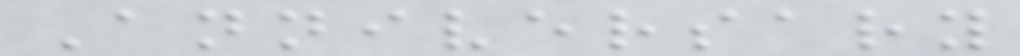Anniversary
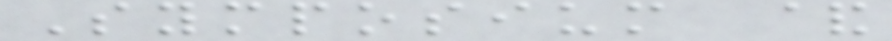Symposium &
